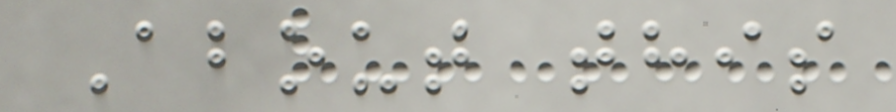About this
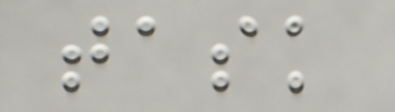task
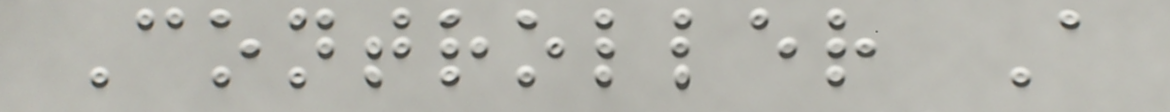Controller A
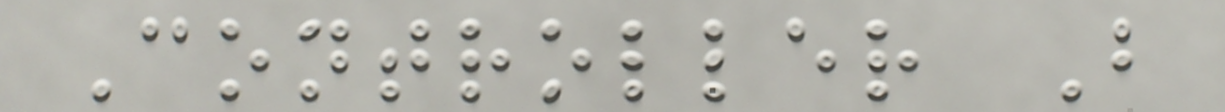Controller B
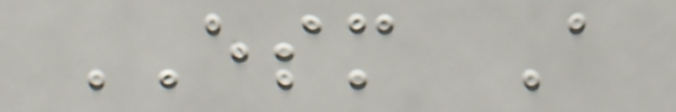ESM A
